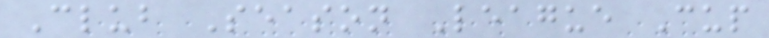Club Season League Cup
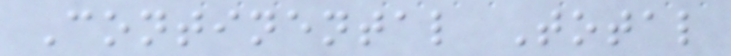Continental Total
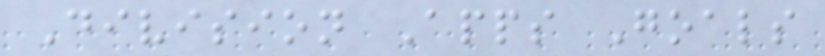Division Apps Goals
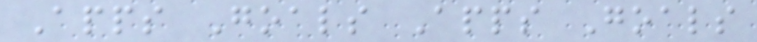Apps Goals Apps Goals
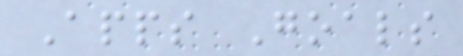Apps Goals
